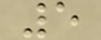5
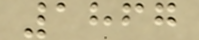1867
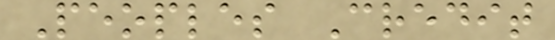Peoples Credit
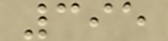395
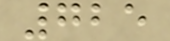725
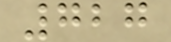727
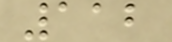112
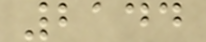2144
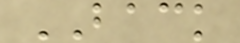BACK
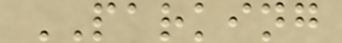PARKING
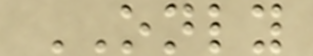ONLY
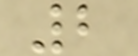2
